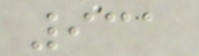931
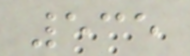535
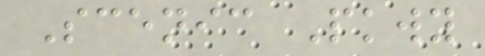Scenic Pkwy
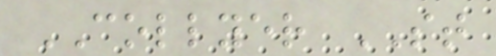COLLYER ST
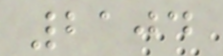2104
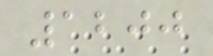1200
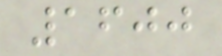1600
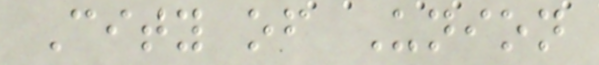City of Union
